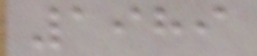1989
